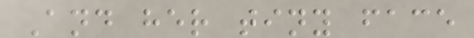And her tiny face
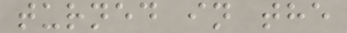turned in the
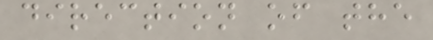direction of the
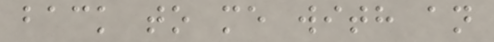back to me with an
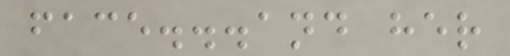face...and her
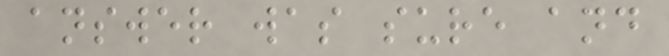answer was sure and
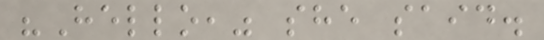"Hello," she said.
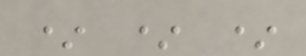* * *
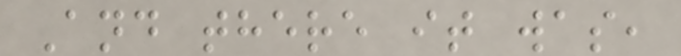And there it was,
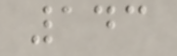143
